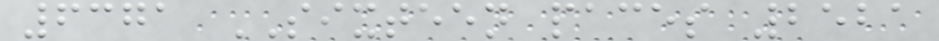6371 SIXTEEN paces 2521
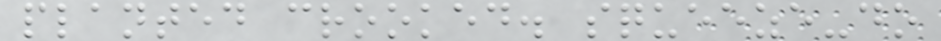planted crooked. squeeze-do
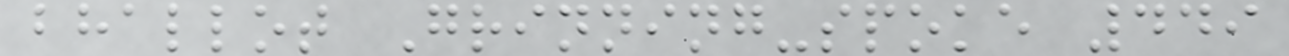bhallot Grinning-spoke 449
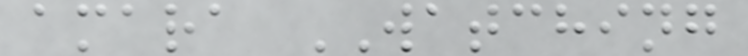amara WATCHING
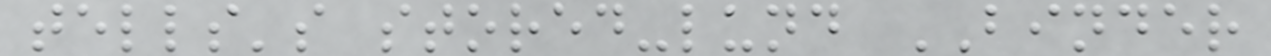tells's stored-lund BINDER
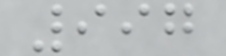997
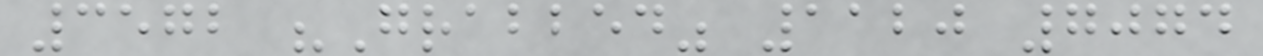3572 "Grabbed" 1120 7074
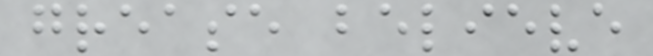grease believe
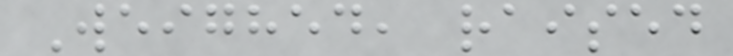Weighed, raised
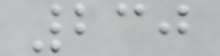230
